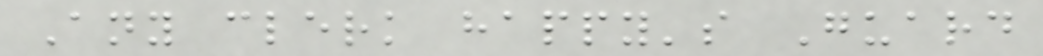Any clerk happy's Guard
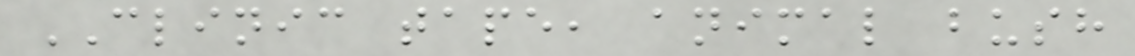CLINIC tape, animal bush
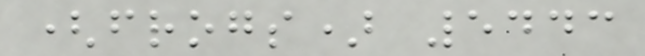(frogs) 5443
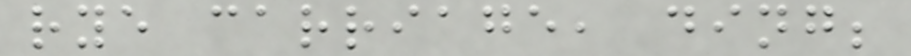rye carriage, ding;
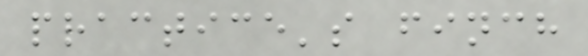practice's finch
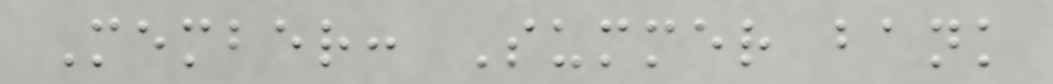Member: Summer bank
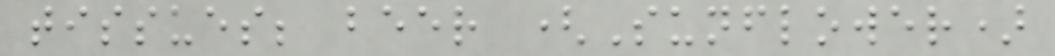tissues; beer (Sunflower)
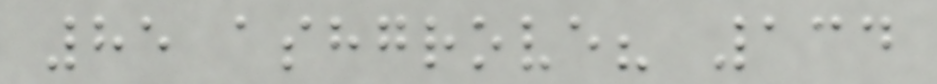85 ashgrove? 134
